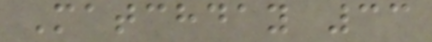Matchday 33
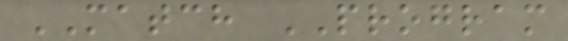MATCH PROGRAM
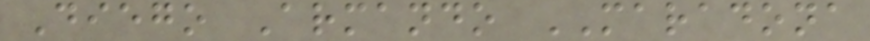Diego Armando MARADONA
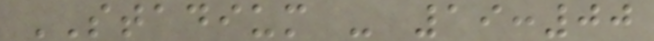STADIUM - 19:00
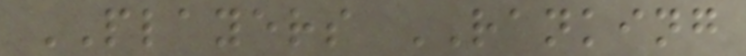PLAYERS RANKING
